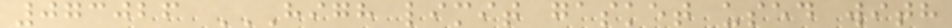073026 HIGH LIMIT GASKET USED WITH
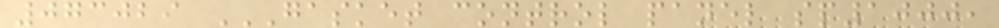073029 GASKET CONTROL PANEL SP1000,
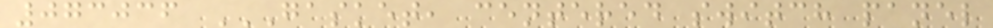073036 GASKET, CENTERED SWITCH PANEL
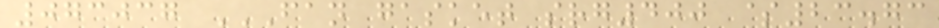073037 FAN GASKET SRG400 $23.73
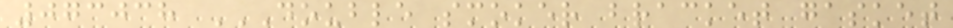073038 DOUBLE SMOKER BRACKET GASKET
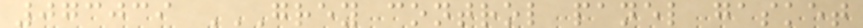073039 GREY CONTROL PANEL GASKET
